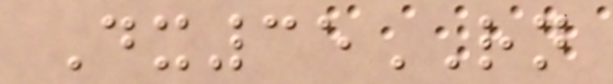Dx35RN
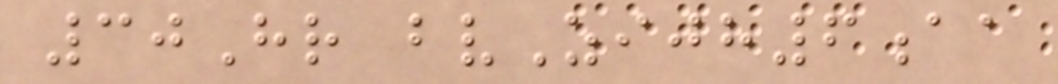30Hr bvZijh6aa
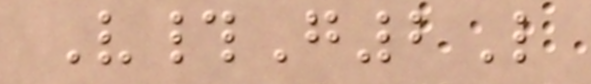V#G2L
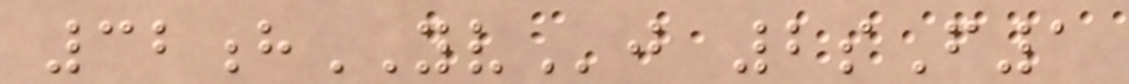32hYVj 2sF1
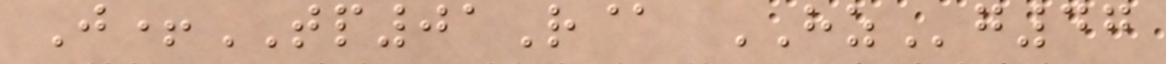J+TP01R@ HZg47
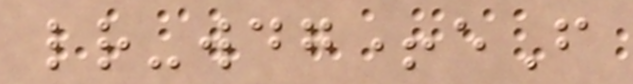lr-wdg+eF
